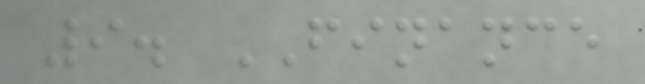9. FINANCE
